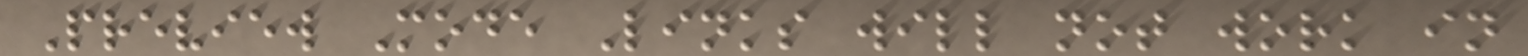Preview Mode Links will not work in
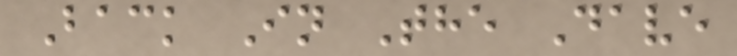Back In The Dave
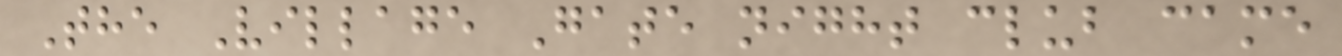The Village Gate night club came
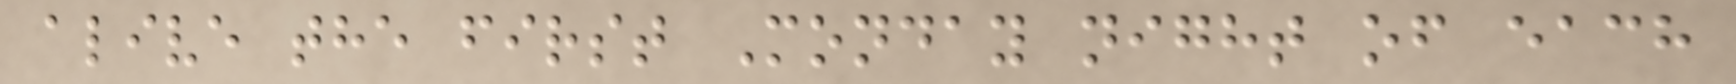alive the first Monday night of each
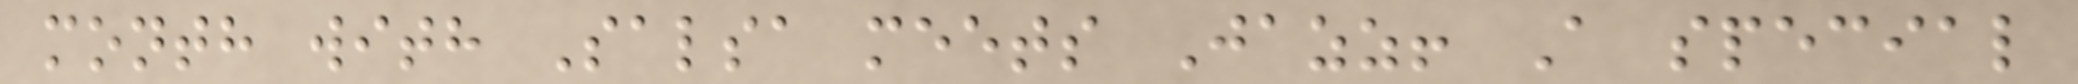month with Salsa meets Jazz! A special
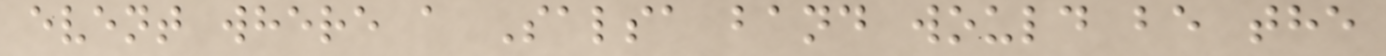event where a Salsa band would be the
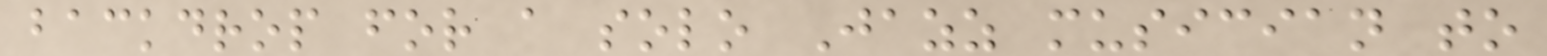backdrop for a solo Jazz musician to
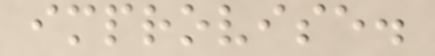improvise.
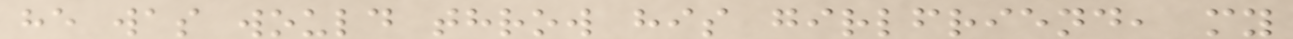he was would throw his girlfriend, my
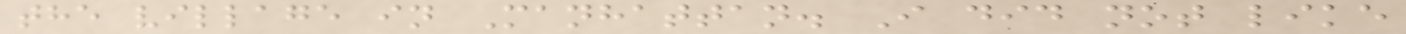the village in Manhattan. I did not like
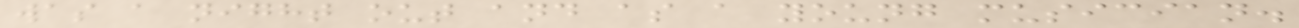was a night out and as a young musician.
